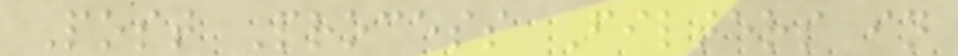Post Process Filters in
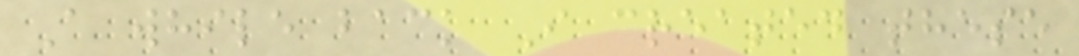A while back I created these
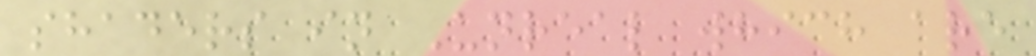shaders in Unreal which are
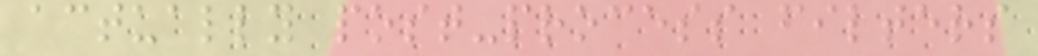actually post-process filters
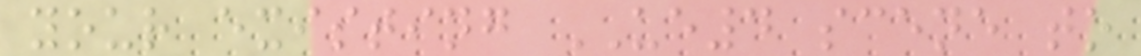your existing UE4 scene to
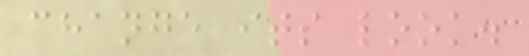change its look.
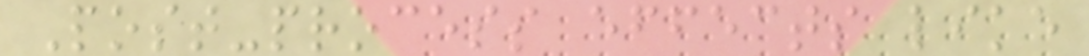Post-process effects like
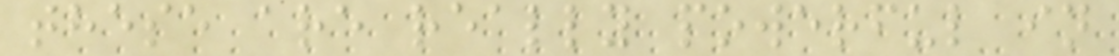these are really powerful in
